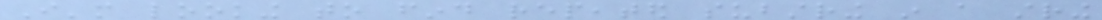I'm looking to find repeated substring in a string
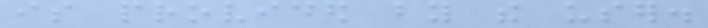is provided by the user.
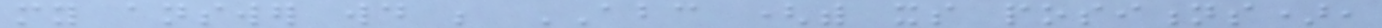my answer would be ABC (with its positions),
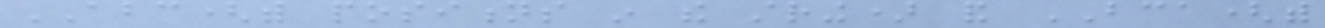ABC(with positions in the string) and BCA(with
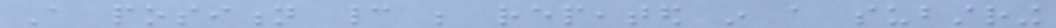A position cannot be repeated in a substring
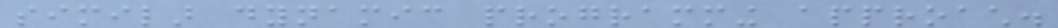similar dynamic programming approach.
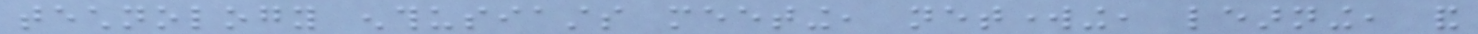technology enthusiasts meeting, networking, learning, and
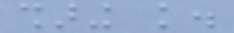sharing knowledge.
